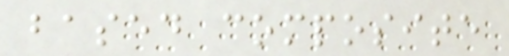based composite
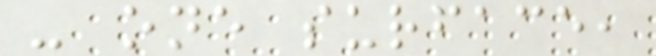- one surface,
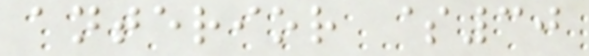anterior $30
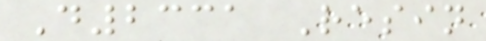D2331 Resin
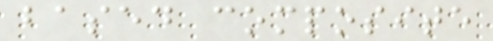based composite
